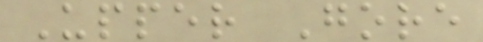Upper Gore
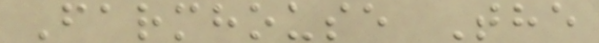Farmhouse The
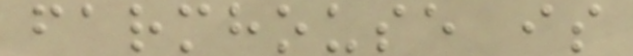farmhouse is
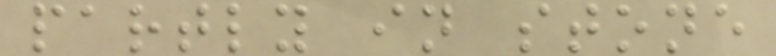partly in stone
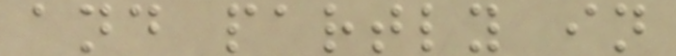and partly in
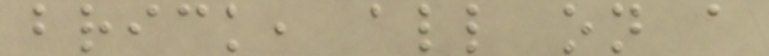brick, all on a
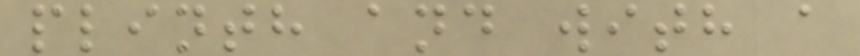plinth and with a
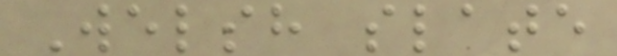Welsh slate
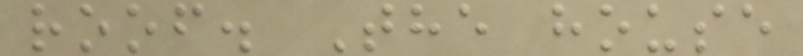roof. The house
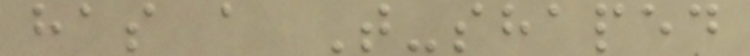has a T-shaped
